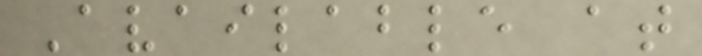Available at
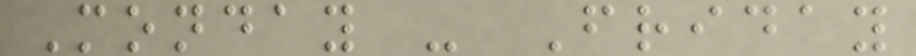Monday - Friday
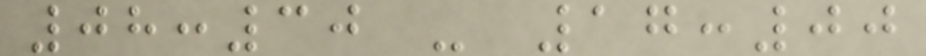08:30 - 17:00
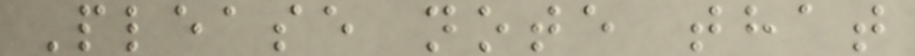Please note that
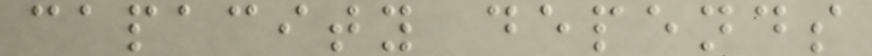capacity depends
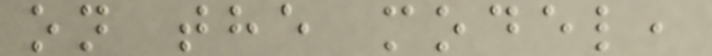on the model,
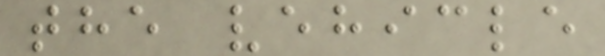the vehicle
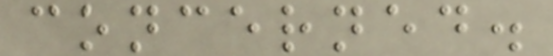concerned.
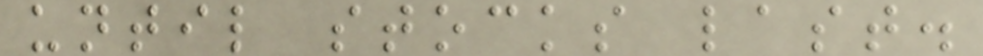until stocks last.
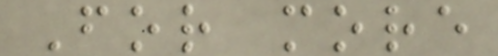For more
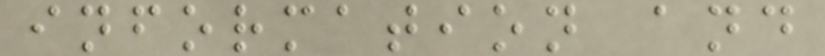information and
